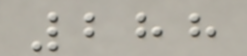288
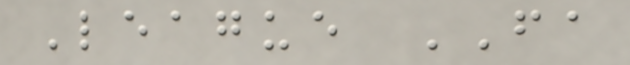League FA
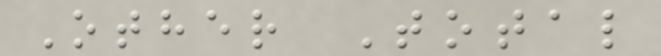Other Total
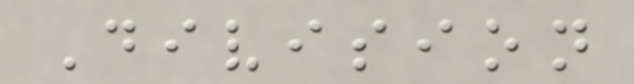Division
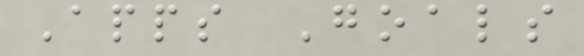Apps Goals
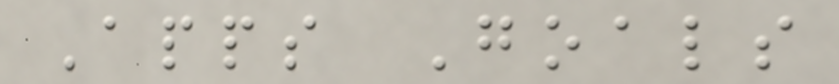Apps Goals
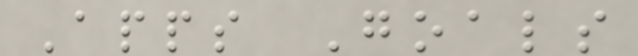Apps Goals
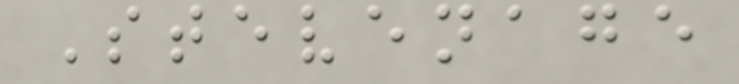Stevenage
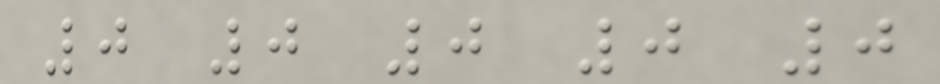0 0 0 0 0
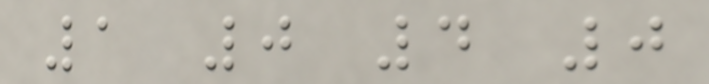1 0 4 0
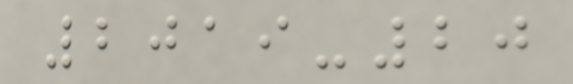2019-20
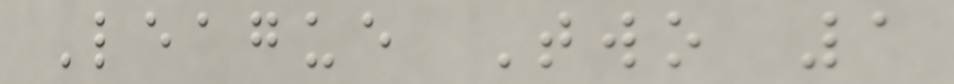League Two 1
